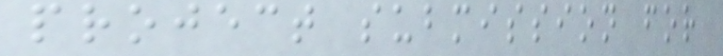project submission for
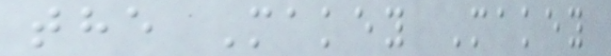the Makey Makey
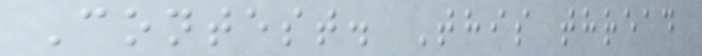Contest. This thread
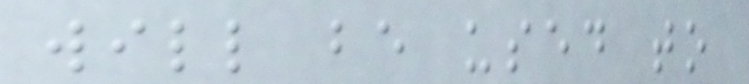will be used to
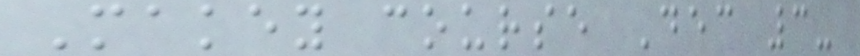Makey course Dec 3-
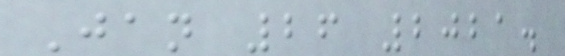Jan 26 2021.
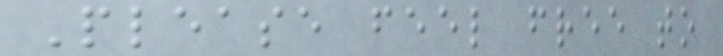Please feel free to
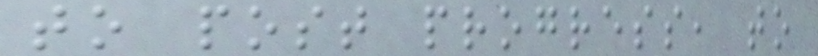to post progress, to
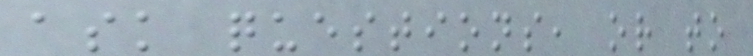ask questions, or to
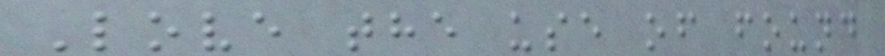Love the use of found
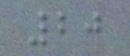20
